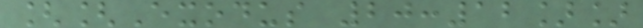[[Exodus 20:12]]
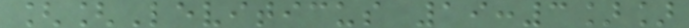[[Leviticus 19:3]]
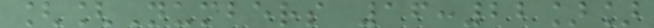[[Numbers 16:22]]
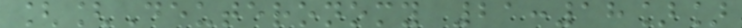[[Deuteronomy 21:18]]
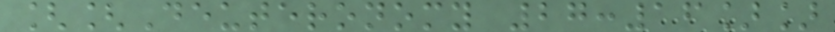[[Deuteronomy 27:16]]
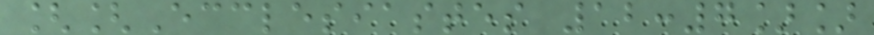[[Ecclesiastes 12:7]]
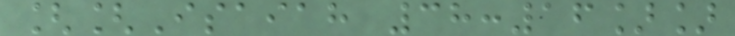[[Isaiah 38:16]]
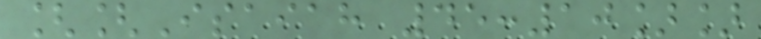[[Isaiah 45:10]]
